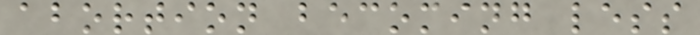abortion becoming less
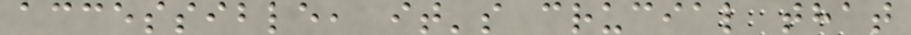accessible, it's crucial that
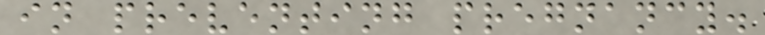in preventing pregnancy.
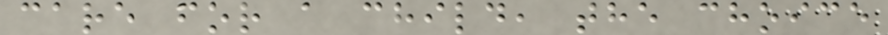care for a child, the choice
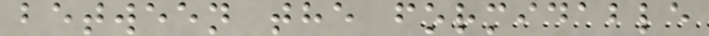between the formidable
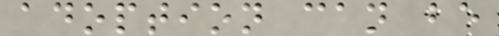adoption can be
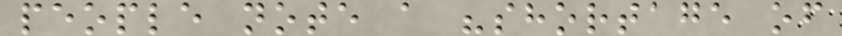people note a "shortage of
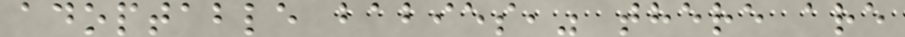adoptable babies," there are
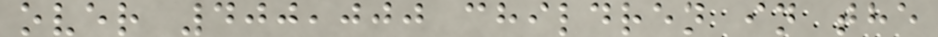over 400,000 children in the
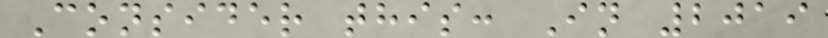Consider this: In 2019
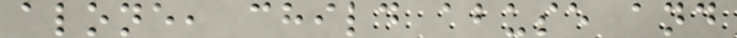alone, child abuse and
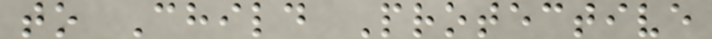to Child Protective
